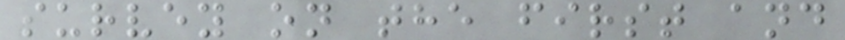survey on the first and
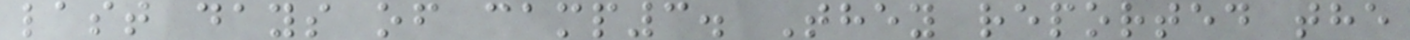last days of camp3. They reported the
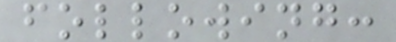following:
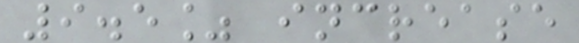9.5% increase
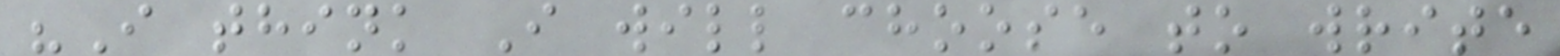"I think I will choose to write
